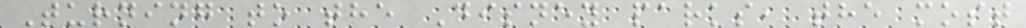Turning to the Disney parks, the most
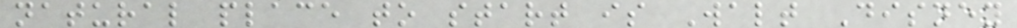natural place to start is Walt Disney
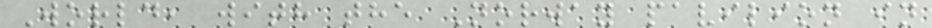World, with the Norway pavilion in
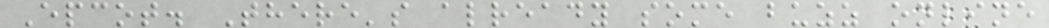Epcot. There's already some buzz online
